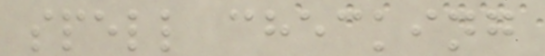spell checking
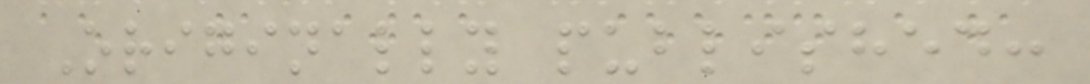Originally published:
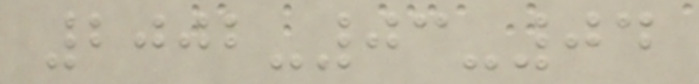2002-03-04
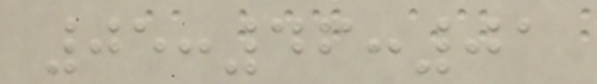05:46:01
